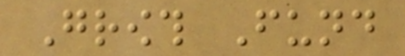Growth Fund
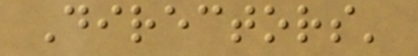Directors'
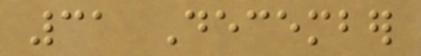31 December
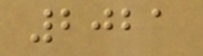2021
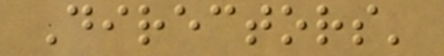Directors'
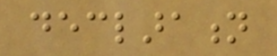declaration
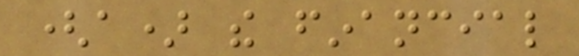(a) the financial
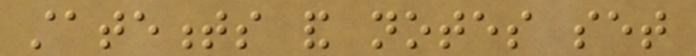statements and notes set
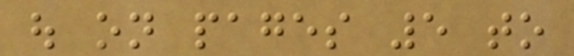out on pages 5 to
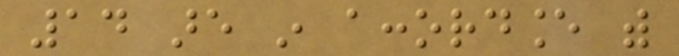14 are in accordance with
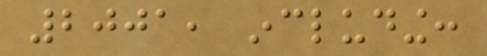2001, including:
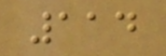114
